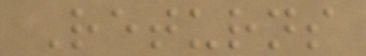Returns
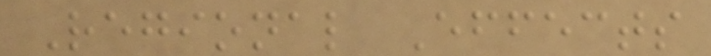Regional Effects
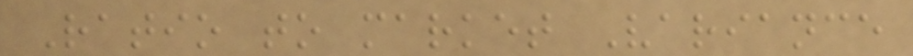Ratio to market Variance
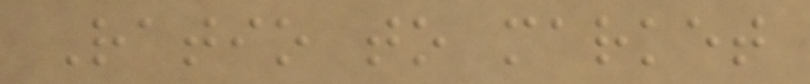Ratio to market
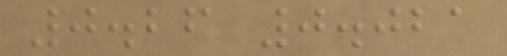0.26 0.021
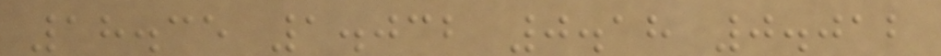18.35 1.032 0.18 0.012
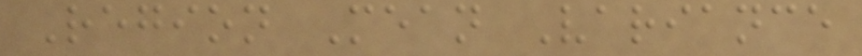Region Mean Variance
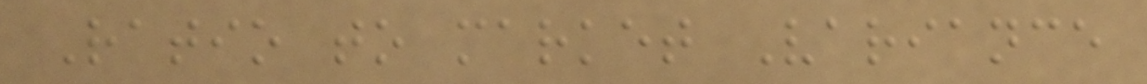Ratio to market Variance
